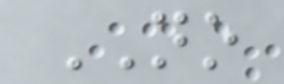NO
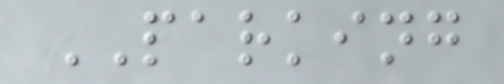PARKING
